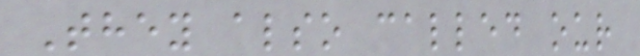They also called our
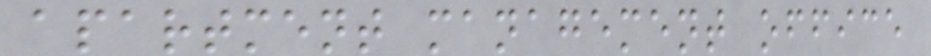apartment management office
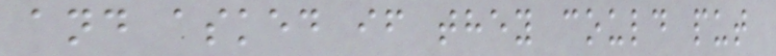and asked if they could put
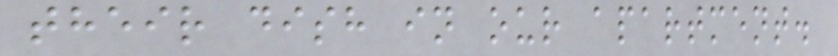their dish in our apartment.
